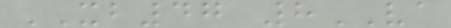XB47 8VA
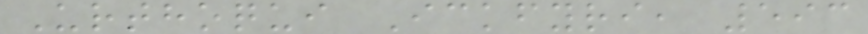Urthoqui Ickfyri, 593
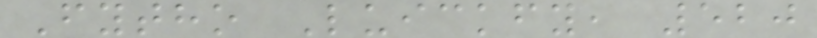Fytho Luickfy, 520
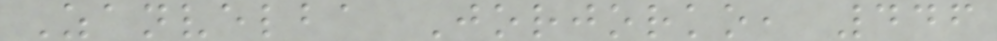Zanvelba Jorjorko, 446
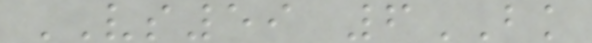VS59 6BK
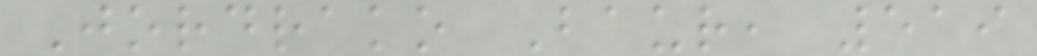Jordrako Baur, 519
